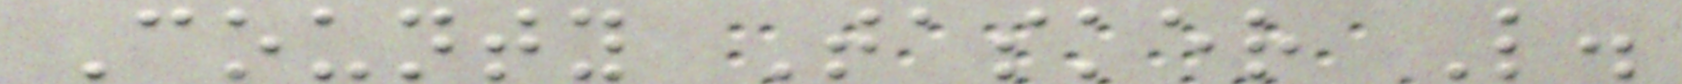County Tasker L.
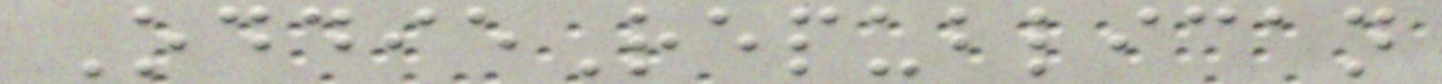OddieRepublican
